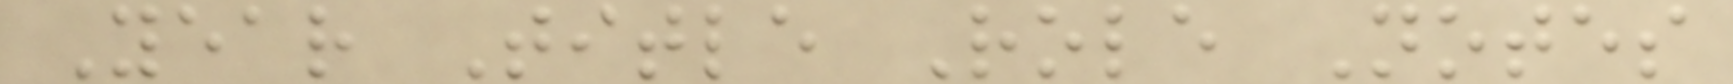Year Title Role Notes
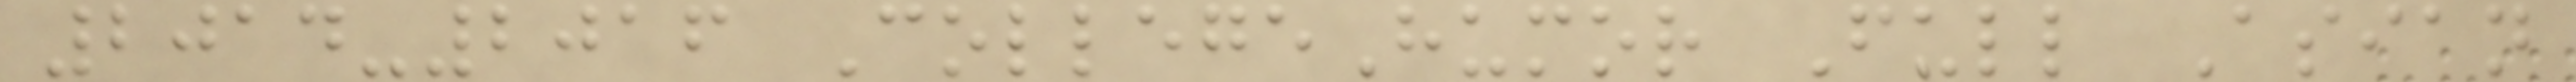2014-2016 CollegeHumor Full Asian
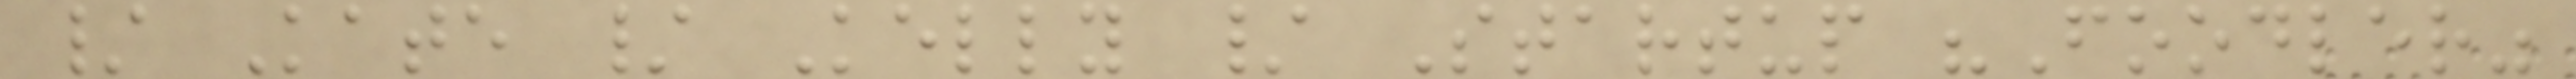/ Kate / Kelly / Startup "Foodler"
